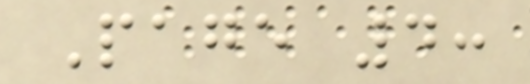Page 4:
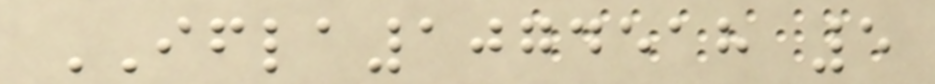IFLA1074518 5
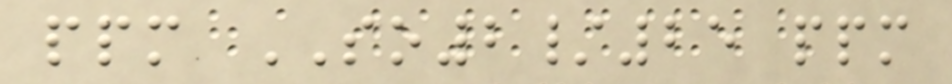ppm SO2/25 ppm
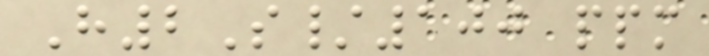H2S/100 ppm
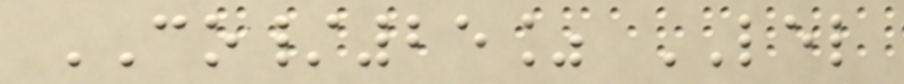CO/25% LEL
